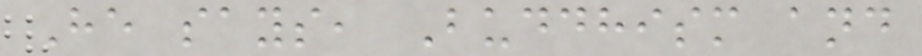He says, Buddhism and
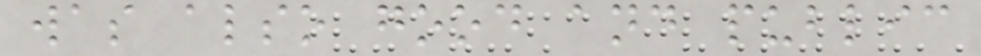was also good and public
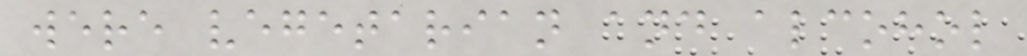were vegetarian and alcohol
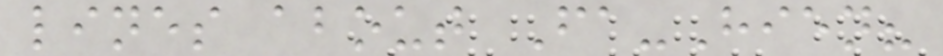lines about Fa-Hien?
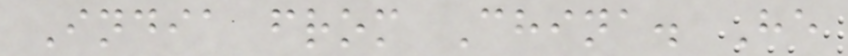India from China. He
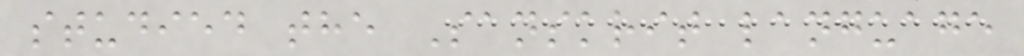studied the Sanskrit language
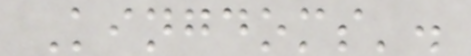Kingdoms'.
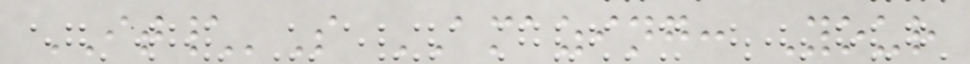IT\'S AMAZING: Your
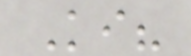Ki?
